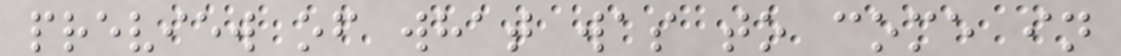preview of what was to come in
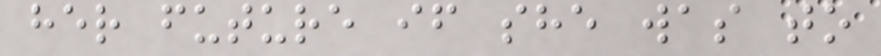her future if she was to
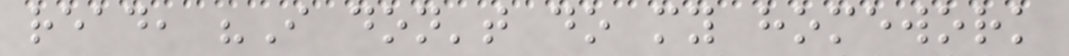read, "I don't do my homework
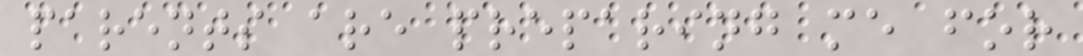parents are preparing me for
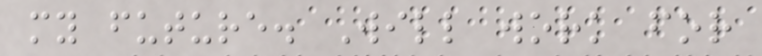my future. Will work for
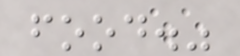food."
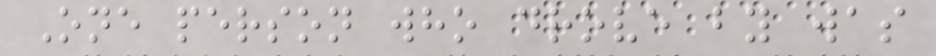One person who drove by was
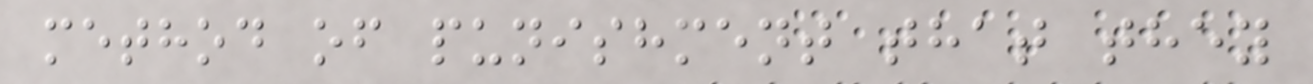method of punishment that they
